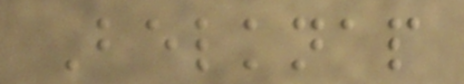Belknap
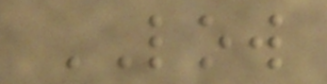LOW
